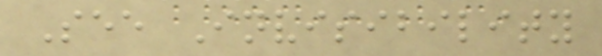See Invisibility
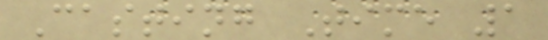Casting Time 1
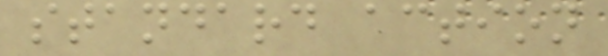standard action
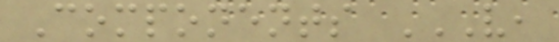Components V,
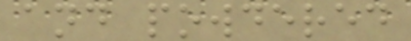and powdered
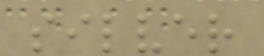silver
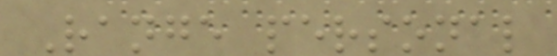Range personal
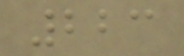223
